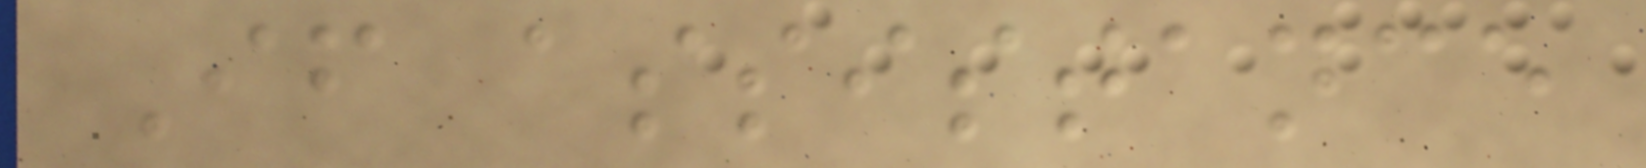If assistance
